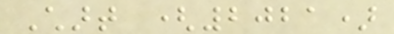Chart (2021)
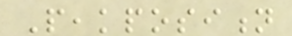Peakposition
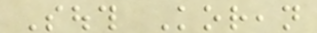South Korean
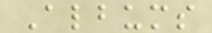Albums
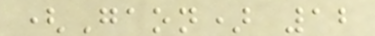(Gaon) 12
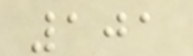101
